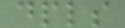dpls
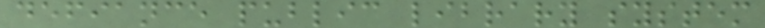defiance public library system
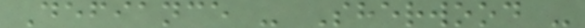Defiance - Sherwood -
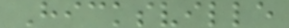Hicksville
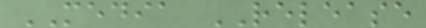MEDIA RELEASE
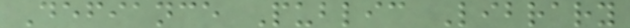Defiance Public Library
